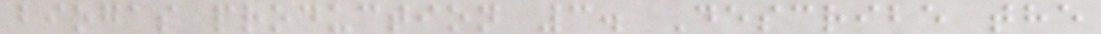biogas production 3. Describe the
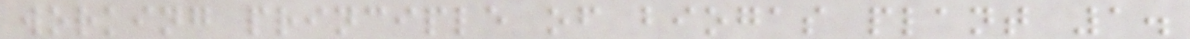working principle of biogas plant 1.
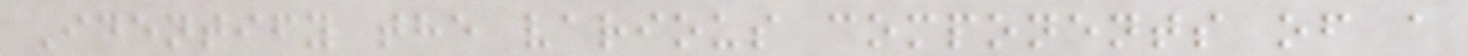Identify the various components of a
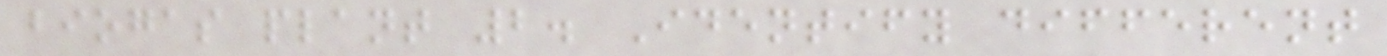biogas plant 2. Identify different
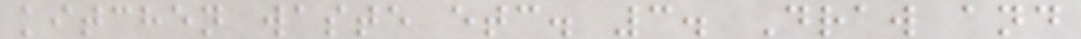kitchen waste etc. 3. Draw and
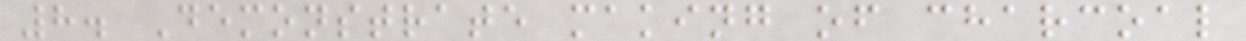8. Demonstrate making of charcoal
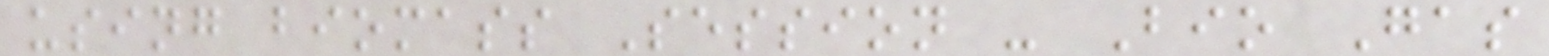using biomass Session - Bio Gas
